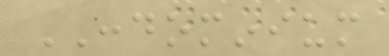CONDOMINIUM
